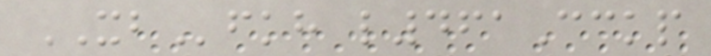XBfkh l461Cckp
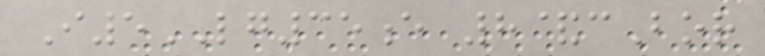I5LG35e 8&cBor
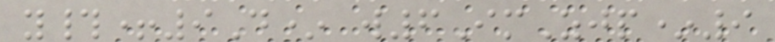y#+9D* w6ImZjp*9
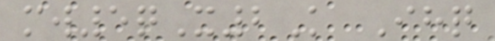mw5qX2K Ihq
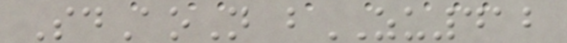SdAoN bZU412
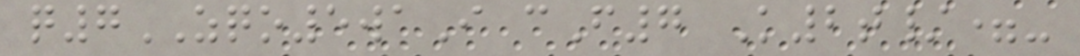q7ZQO5waI cF7 K2t/=-
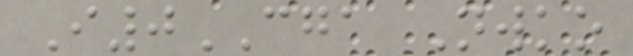I0CGA Nwko
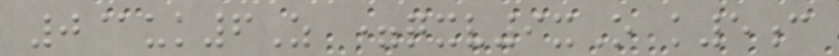0@uk6Z =qxv9xO k5c
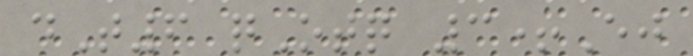dT6 qOtq 3+Ej
